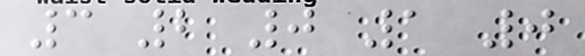3 2 0 1 0
